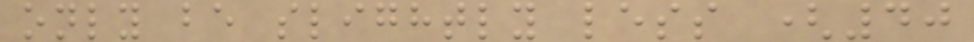only be slightly less (40
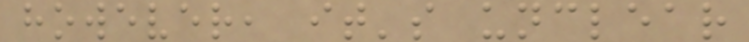however, it's unclear
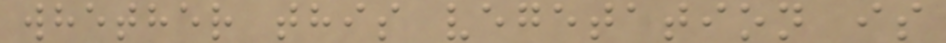whether this vegetation is
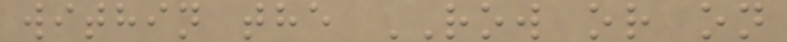within the ROW or on
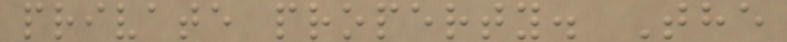private property. The
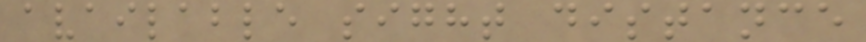available sight distance
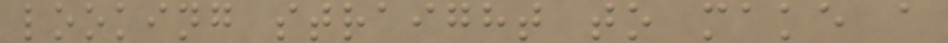looking straight to make a
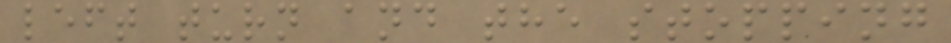left turn and the stopping
